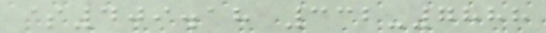$409.18 332-7888
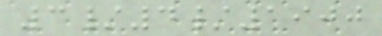3/4/1900
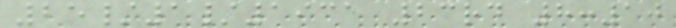25/1/1931 23rd 8:10
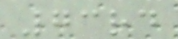73rd
